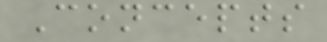Concepts
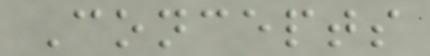Concepts
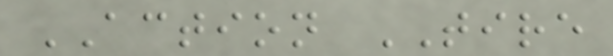ACTION TIRE
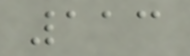113
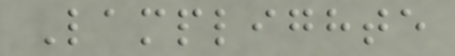Lamplighte
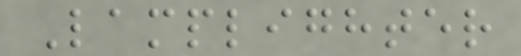Lamplighter
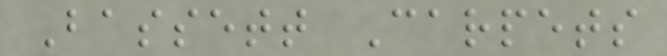Bassett Carpets
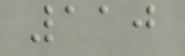110
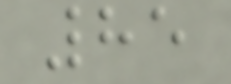85
